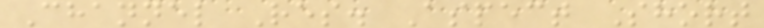Channel Res. Aspect Short
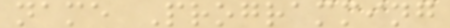name Programming
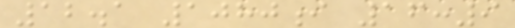12.1 1080i 16:9
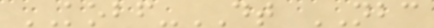KOBF-DT NBC
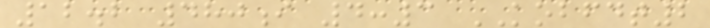12.2 480i 4:3 KOBFDT2
